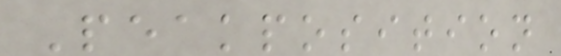Peakposition
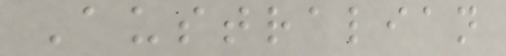Australian
